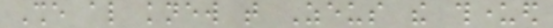She also knew that Zeus the thundered
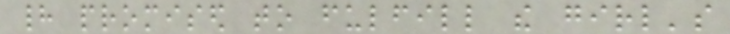had promised to fulfill the girl's
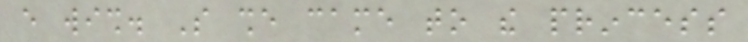every wish. So she came to the princess
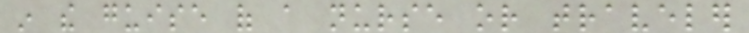in the guise of a nurse or traveler
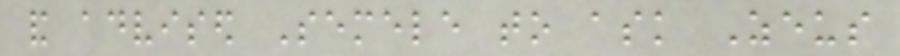and advised Semele to ask Zeus
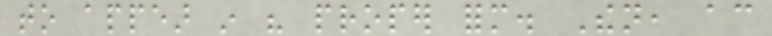to appear in his proper form. Then, according
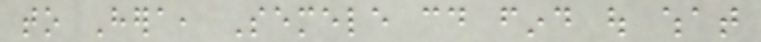to Hera, Semele could find out what
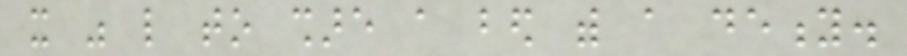it was like to share a bed with a deity.
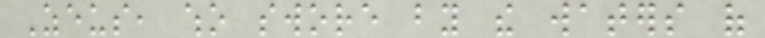Zeus, who swore by the waters of
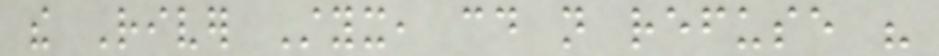the River Styx, could not refuse his
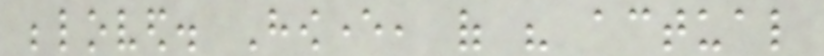beloved. However, of his actual
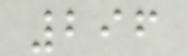296
